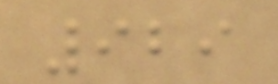929
